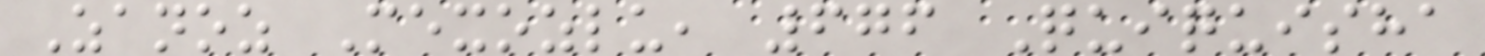Zanoz Mexozlu, 676 Quiquisha
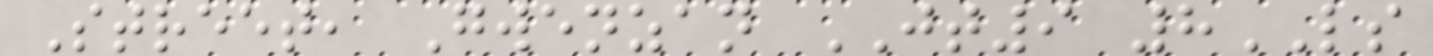Street, Gwenzan JT9 8LS
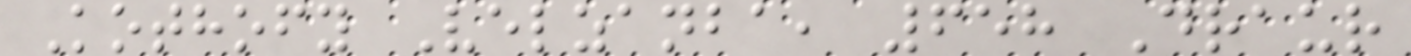Kothofy Velzanba, 658 Draur
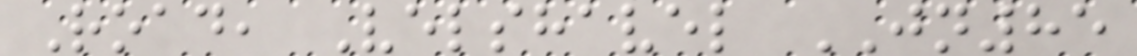Road, Velshavel JN85
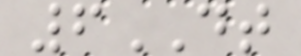6DT
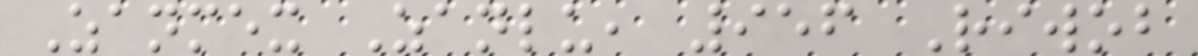Zanmex Zanlu, 956 Riwob
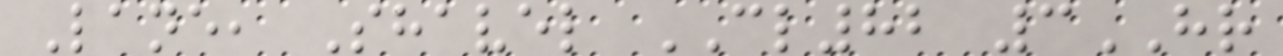Lane, Shavel CL82 3HR
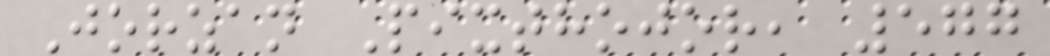Jorzan Pixthojor, 577
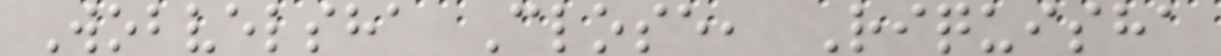Wobvelsha Close, Riquisha
